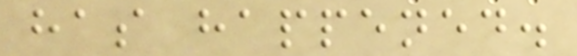has happened.
